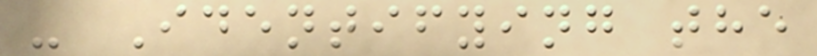- Identifying the
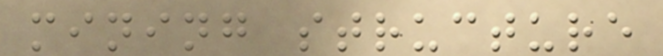mining structure
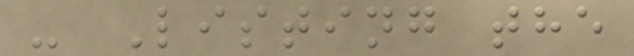- Listing the
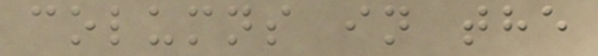columns in the
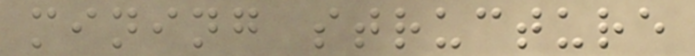mining structure
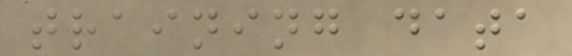training data
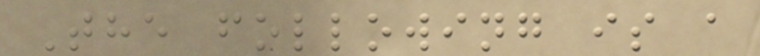The following is a
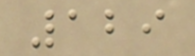129
